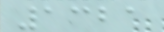1321
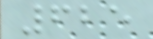625
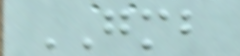GMB
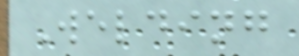Welding
